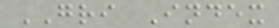GRI Index
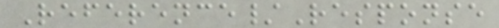Reference/Response
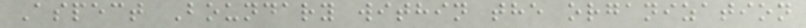Aspect Boundary within the organization
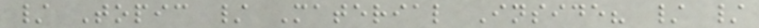/ Topic / Material Inside? / /
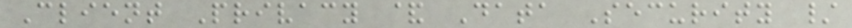Client Privacy & Data Security /
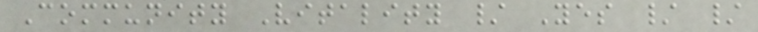Community Vitality / Yes / /
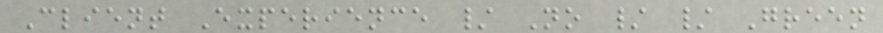Client Experience / No / / Green
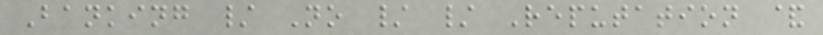Banking / No / / Reputation &
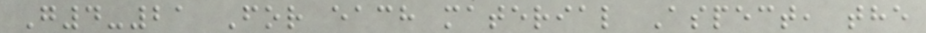G4-21 For each material Aspect, the
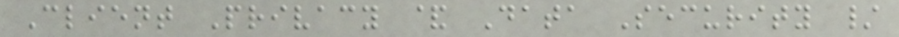Client Privacy & Data Security /
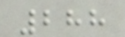288
